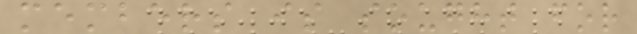members is sought for
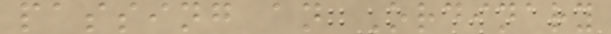passing an Ordinary
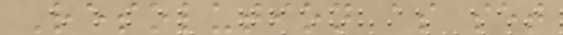Resolution as set
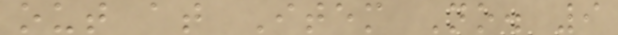out at Item No. 9
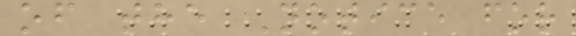of the Notice for
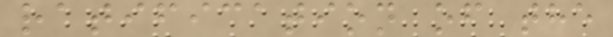ratification of the
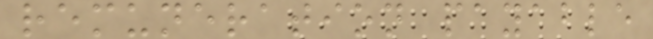remuneration payable
